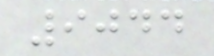9044
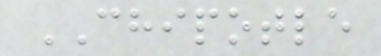CHIPOTLE
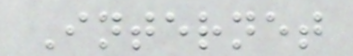Internet
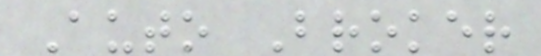Auto Broker
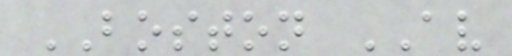BOSTON AV
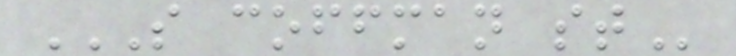S COFFMAN ST
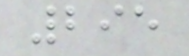295
